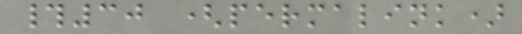#30 (permalink)
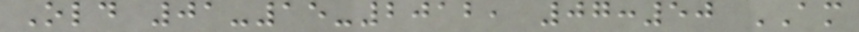Old 01-15-2012, 07:50 AM
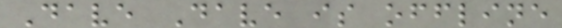Dave Dave is offline
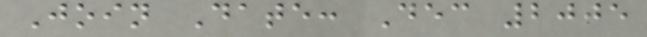Join Date: Dec 2005
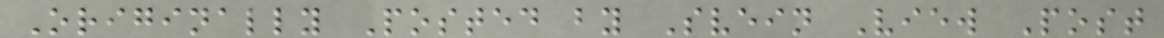Originally Posted by Svein View Post
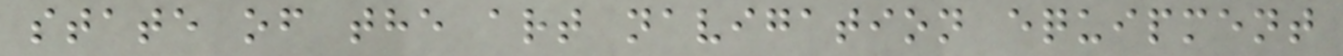state of the art navigation equipment
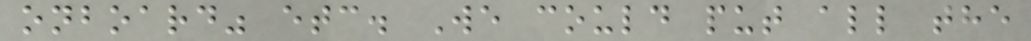onboard" etc. We could put all the
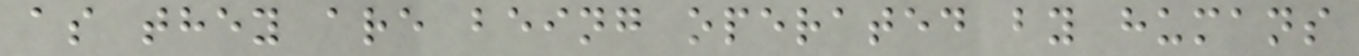as they are being operated by humans
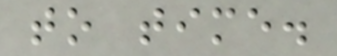to time.
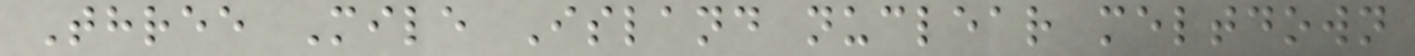Three Mile Island nuclear meltdown
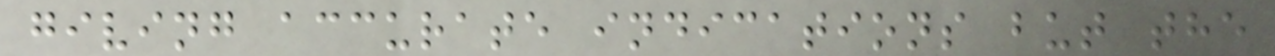giving accurate indications but the
